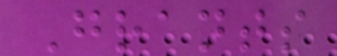Grants
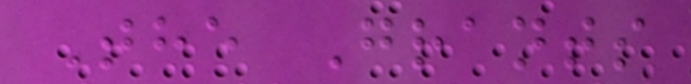The Grants
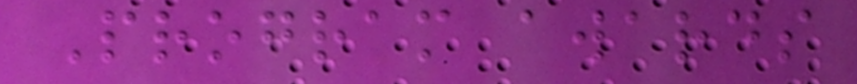Program awards
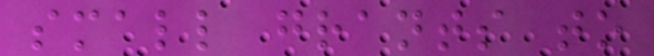small grants to
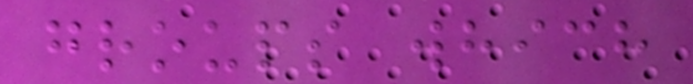groups which
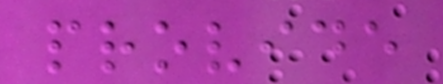provide
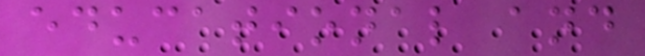educational and
